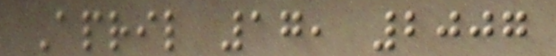April 17, 2007
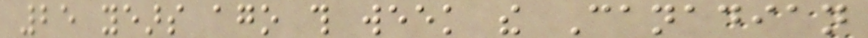25 years ago this week the Canadian
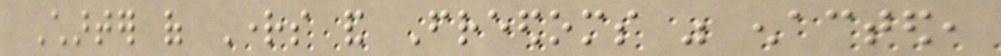Charter of Rights and Freedoms was enacted,
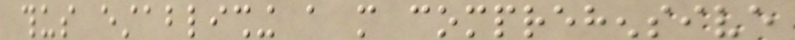thus establishing a more comprehensive
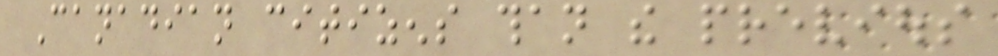Canadian citizens than the previous
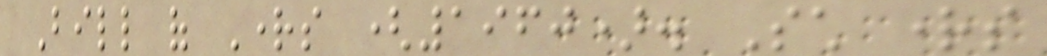Bill of Rights (1960). Such rights
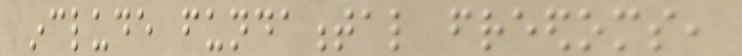include fundamental freedoms,
